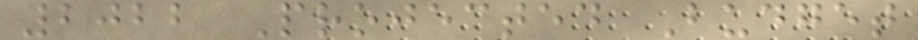2022 Projected Budget
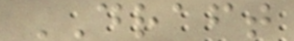DRAFT
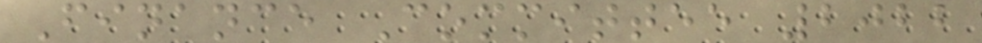Finance Committee 2022
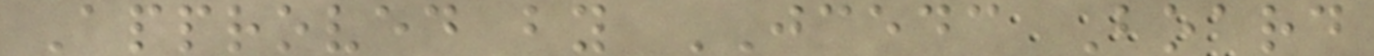Approved by JCEDC Board
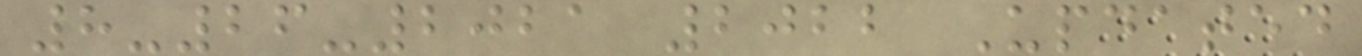8-26-2021 2022 Updated
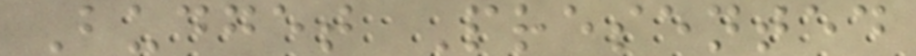Budget Presented
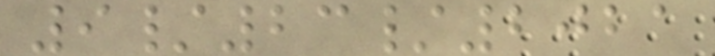9/23/2021
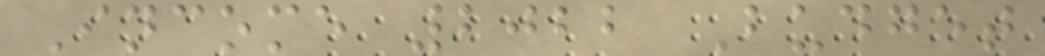Income 2022 Budget
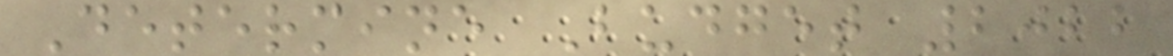Determine Budget 2022
